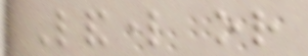Landlord or
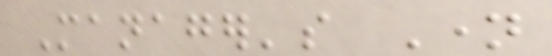Manager's Name
